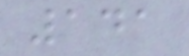141
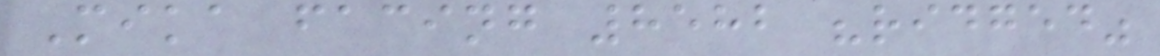Mika facing 8582 "ridged"
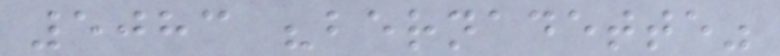5083 "bernadette"
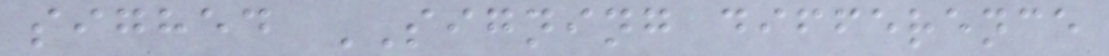sighed SIGNING difference
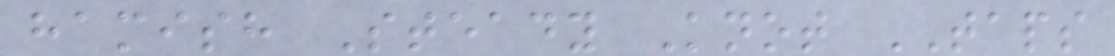hamish Steady Knot TAPS
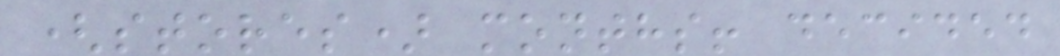(stores) months! decided
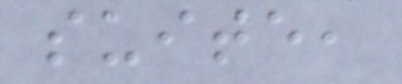suite,
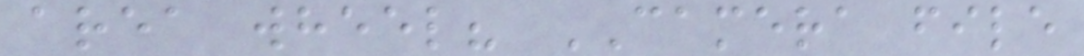area wheel? CAMERA file
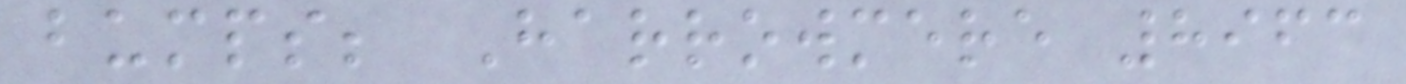bumps; Harrowmere 8963
